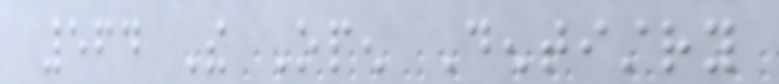564 The Open Dentistry
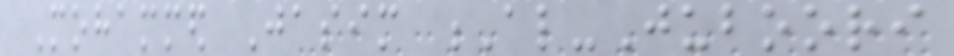Mohammed Jasim Al-Juboori
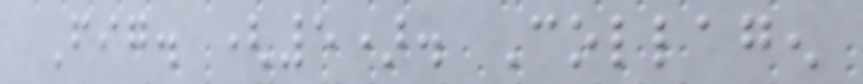Fig. (5). Collagen
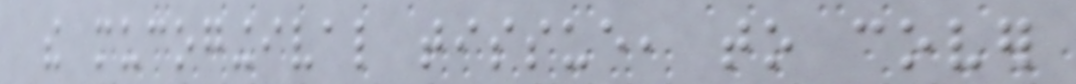the mucogingival tissue, to cover
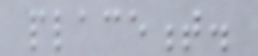placement.
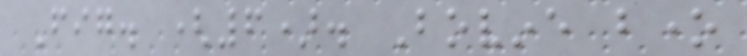Fig. (6). Bovine bone
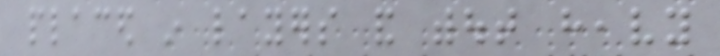placed in layers and without heavy
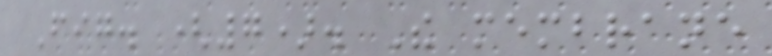Fig. (7). The membrane
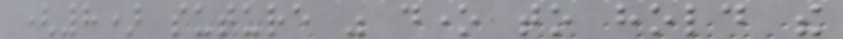(8) suture was done to hold the
